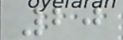20
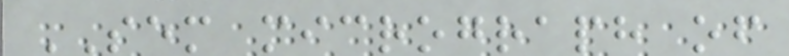SEM micrograph of
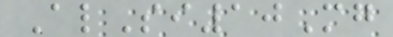AlSi10Mg
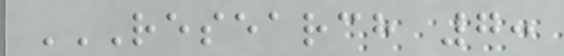RESEARCH 7:
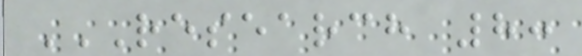RESEARCH 8:
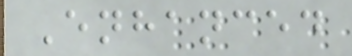Enhanced
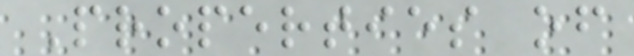Properties of
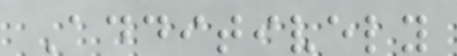Additively
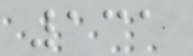131
